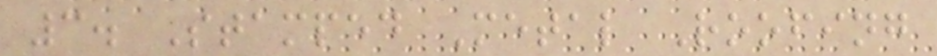3. Stamped Metal Roofing
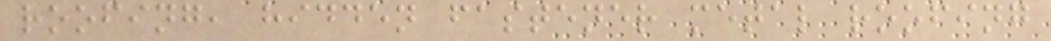roofing, hidden fastener metal roofing
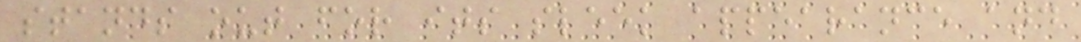stands out for its sleek appearance and
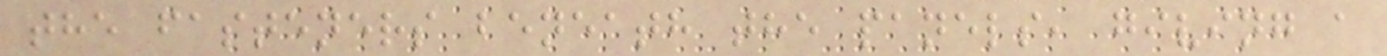the fasteners beneath the panels, giving a
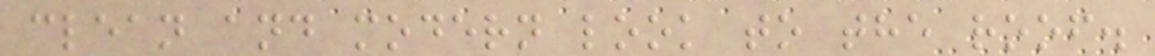clean and modern look to the roof.
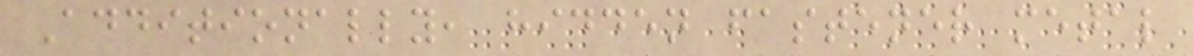Additionally, hidden fastener metal
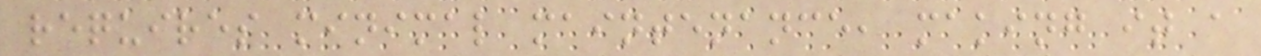requires minimal maintenance, making it a
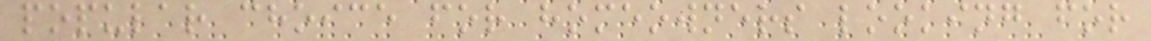popular choice for homeowners looking for
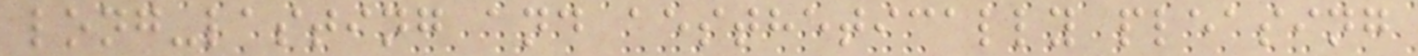long-lasting and aesthetically pleasing
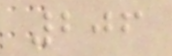206
